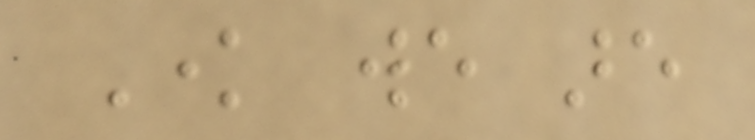Know we are
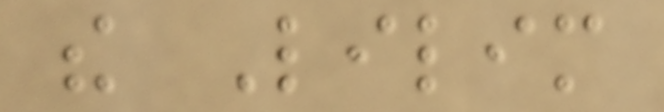the Lilim
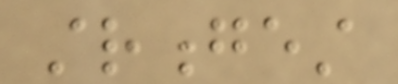strongest
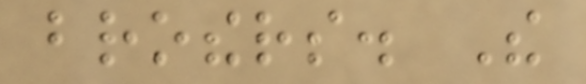brothers. The
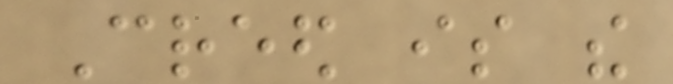Creed is the
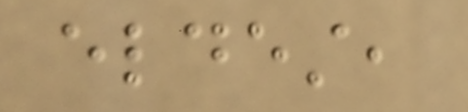eldest,
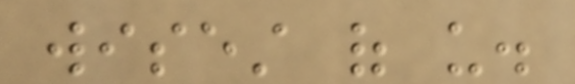wisest of us.
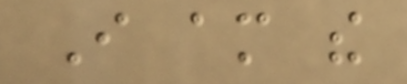I am the
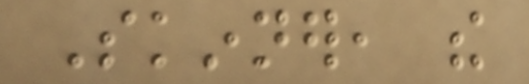Skinner, the
